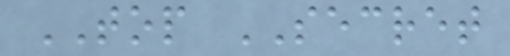TOP SECRET
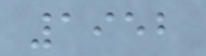1952
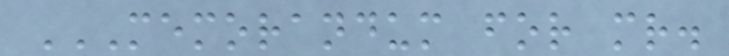MEMORANDUM FOR MR.
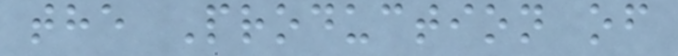the Production of
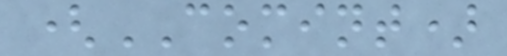(COMINT)
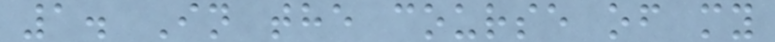1. In the course of my
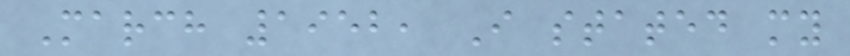March 1952, I stated my
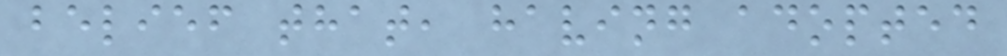belief that, having adopted
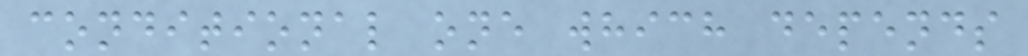conditional one which depends
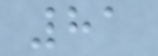81
